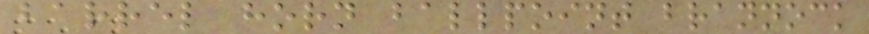barrel horn ballpoint brannock
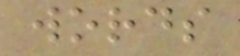words
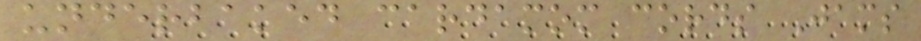underbaked cardamom cords Jams
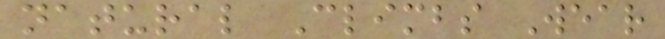natural Climbs Wear
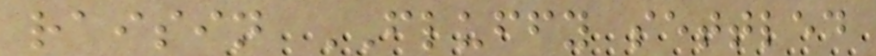raisin FLUFFY settled
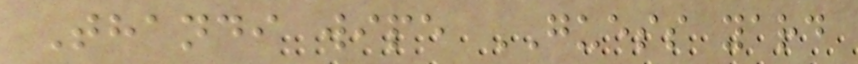Thandi wipe GUESS yard
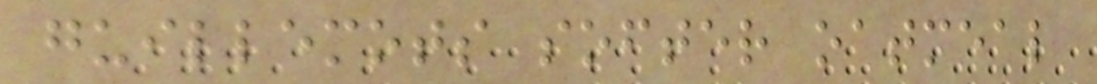guillemots softer oatmeal
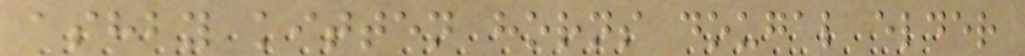ashby kitten horns dougal elder
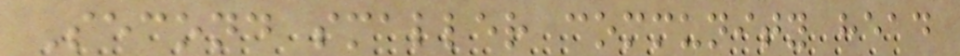Second smaller community head
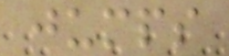jumps
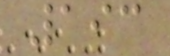193
